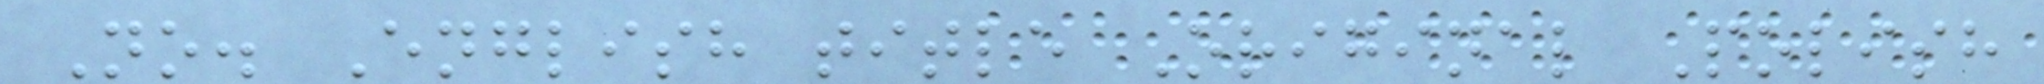No. English title Original Polish
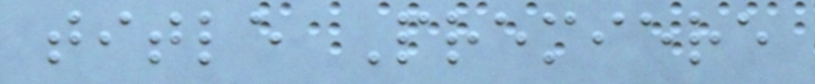title Premiere
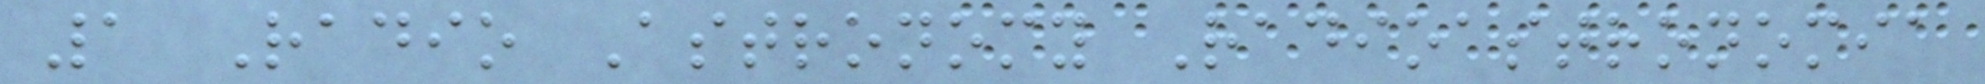1 Radio Astronomy Radioastronomia
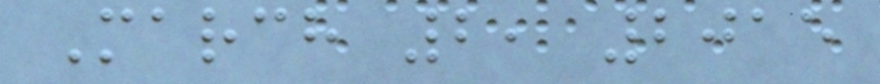March 2, 2015
